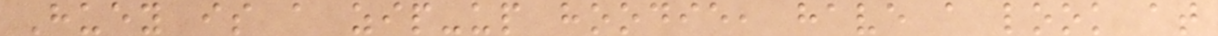Huey is a zip-up hoodie, have a look at
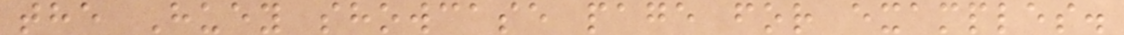the Huey showcase page for examples.
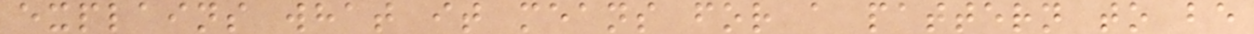explains what it means for a pattern to be
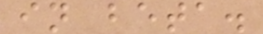in beta.
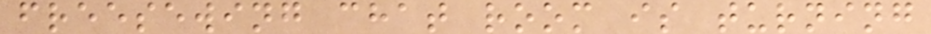freesewing chat room is turning
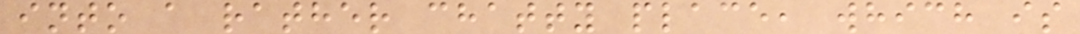into a rather chatty place, which is
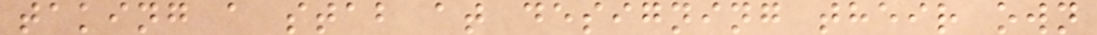taking a stab at designing their own
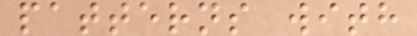patterns with
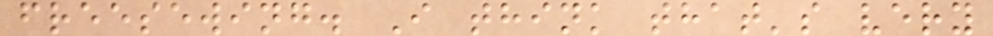freesewing. I think that's very
